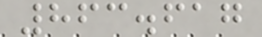863.617
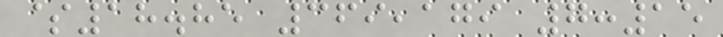$18.85 369,179 7:15
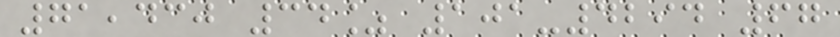71,430 34% 101-4294 67
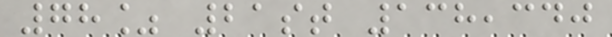78% 21st 138,340
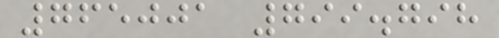765001 799.798
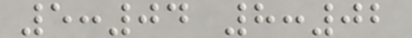5:04 8:02
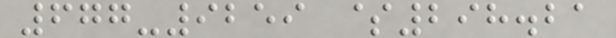677-9259 $298.21
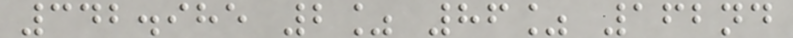342.985 2% 86% 162nd
